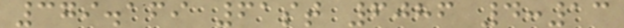379.169 61st 6086 4:13
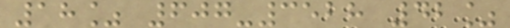18% 607-3528 42%
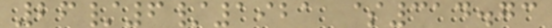26/6/1921 $314.73
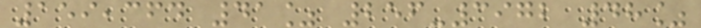159,364 41% 256-3972 48%
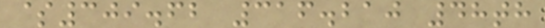$309.62 316.210 48th
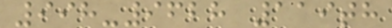998-9628 119th
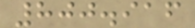800.916
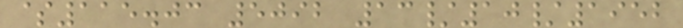$115.03 5092 13/10/1952
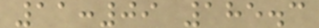11:09 185.3
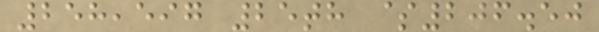258,597 25th $206.50
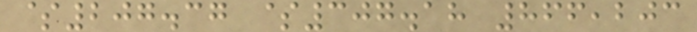$207.37 $307.18 866,203
